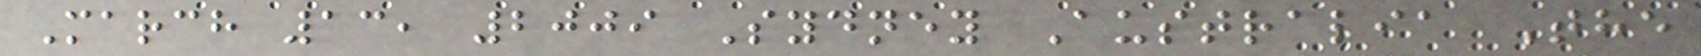March 13, 2009 Sydney Australia The
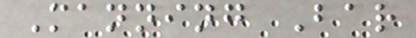Manning Bar
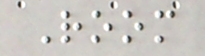Room
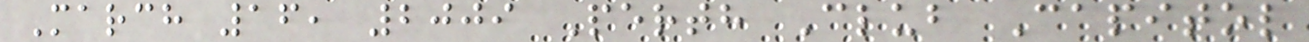March 16, 2009 Perth Club Capitol
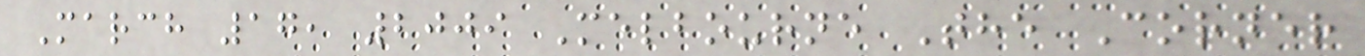March 17, 2009 Melbourne The Corner
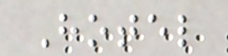Hotel
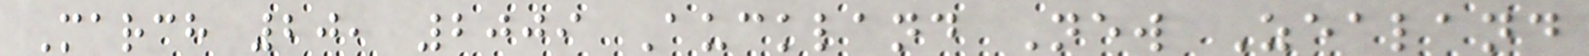March 20, 2009 Auckland New Zealand
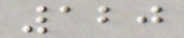120
